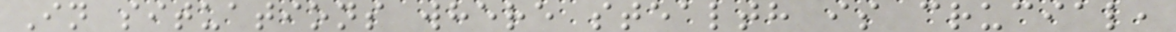In situations where stealth is crucial,
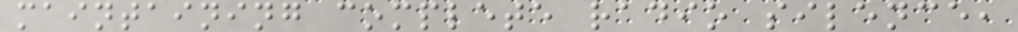maintaining complete radio silence,
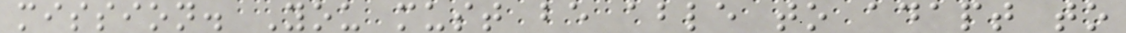mission. You must be able to adapt to
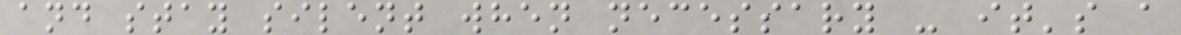and stay silent when necessary - it's a
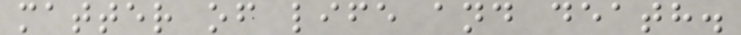matter of life and death.
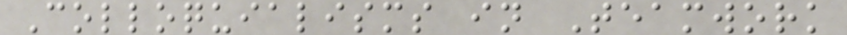Colloquialisms in Teamwork
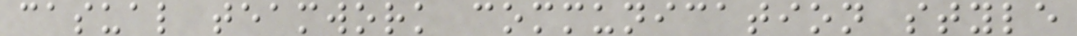casual teamwork communication style
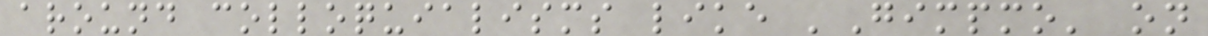around colloquialisms like 'Gimpmo' on
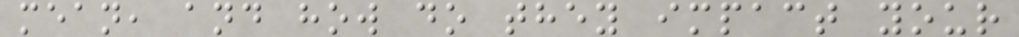mean, and how do they impact your
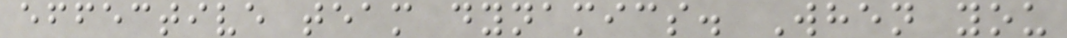effective team dynamics. When you
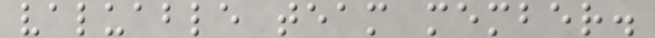valuable team member.
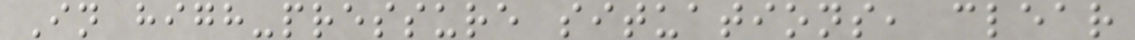In high-pressure situations, clear
